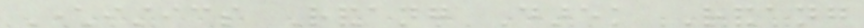Characteristics Randang Darek Randang
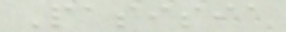Pasisia
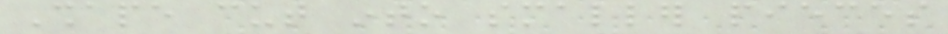Shape cut into smaller pieces
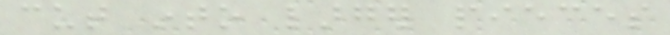cut into larger pieces
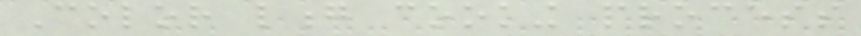Color long cooking process
